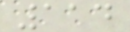114
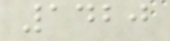1420
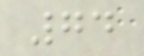74
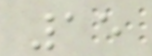15
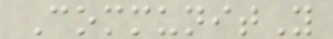CommunitY
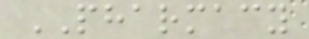PHARMACY
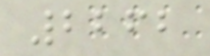2262
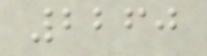2260
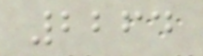2264
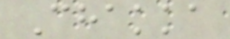Chakka
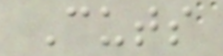Cuts
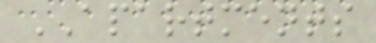APARTMENTS
